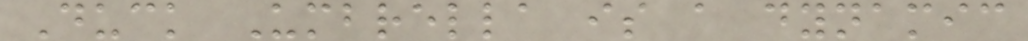Duck Umbrella is a dynamic
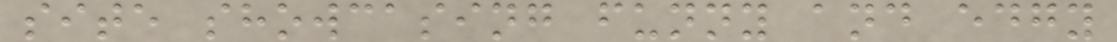site showcasing funny and edgy
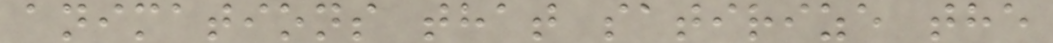animations that satirize the
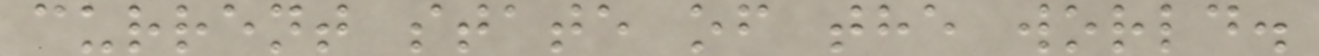current state of the world.
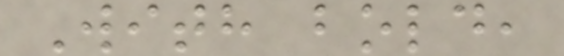With bold,
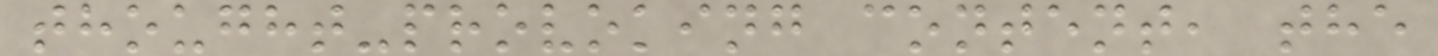thought-provoking content, the
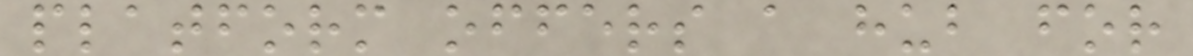platform offers a hub for
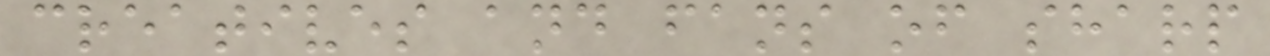creatives and fans of sharp
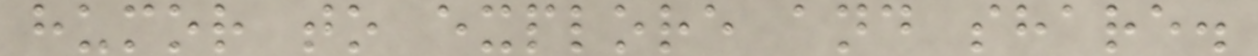humor to explore and share.
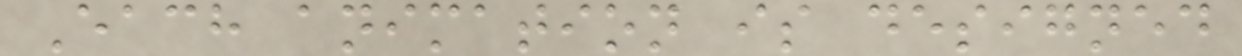Each animation is designed
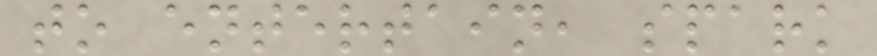to entertain, spark
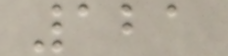121
